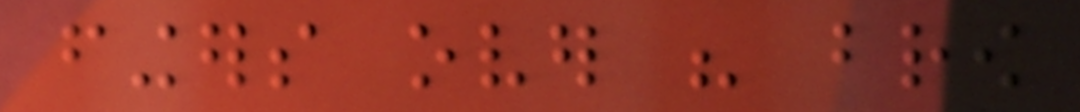fingers over his brow
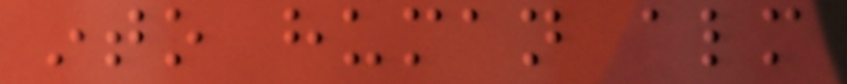into human almost
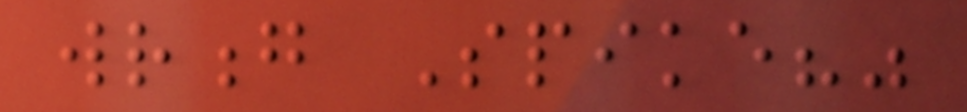wrong Spike?"
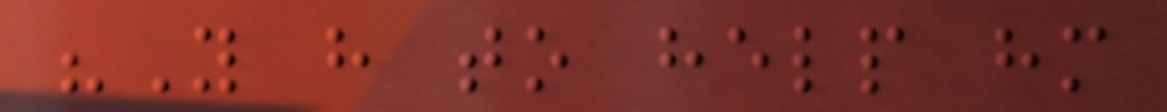"You have to help him
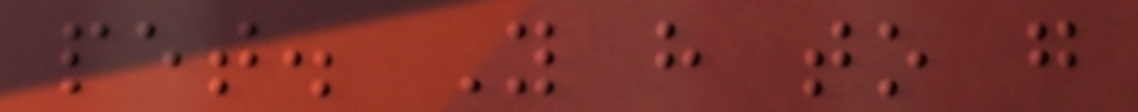pet. You have to go
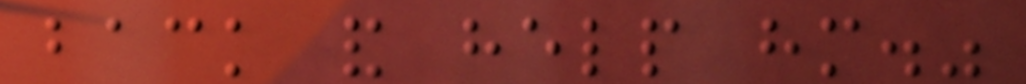back and help him."
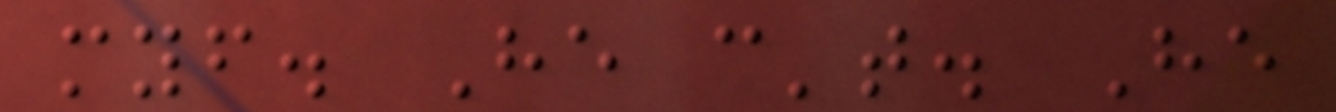myself. He can't. He
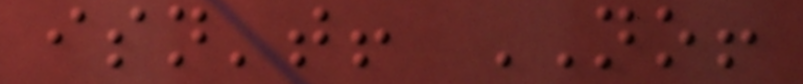isn't! NO!
